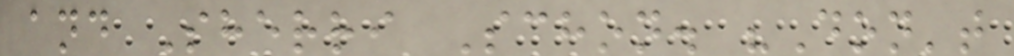and Sherri Schon. "Don't
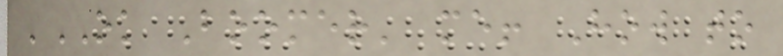'OK Boomer' me! How to
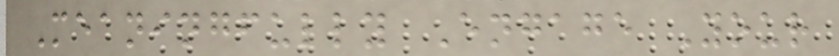Meaningfully Engage Your
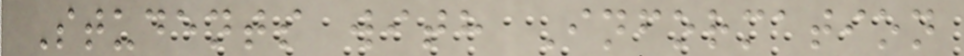Students with Information
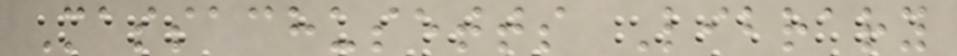Massachusetts Library
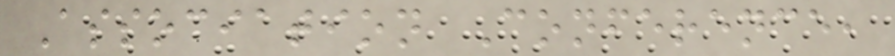Association Conference,
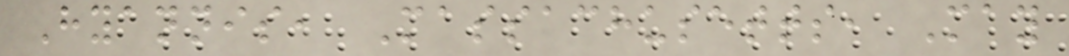Hyannis, Massachusetts, May
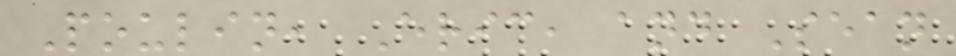Poulin, Eric, and Sean
